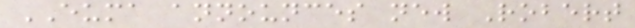EUMA announces new Robert
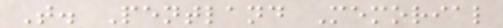T. Pentland Memorial
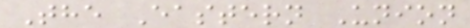The Eastern Union
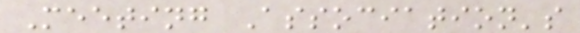Meeting Association's
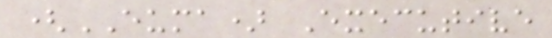(EUMA) Executive
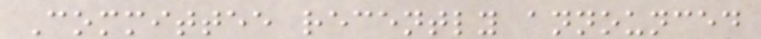Committee recently announced
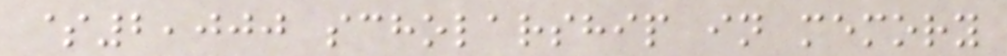$2,000 scholarship in memory
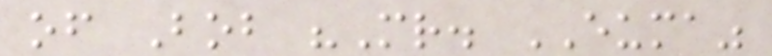of Bob "Mr. EUMA"
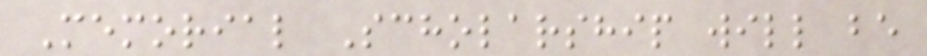Memorial Scholarship will be
